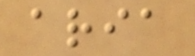aria
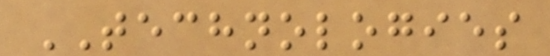TECHNOLOGIES
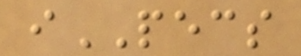iPECS
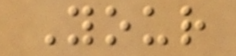Your
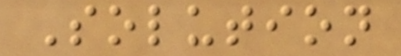Solution
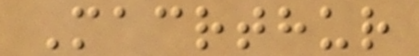Macrthur
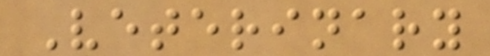Veterinary
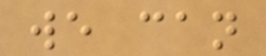we can
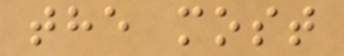the most
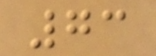73
